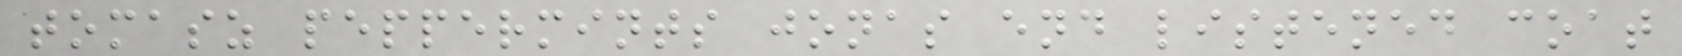tomasz peppermints jonas end listened coat
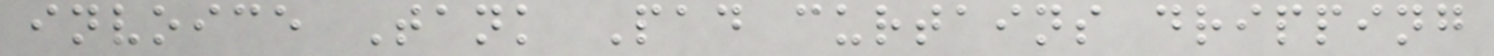invoice Tank Pad curtains dripping
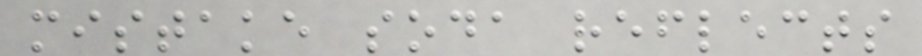mistake soda reflects
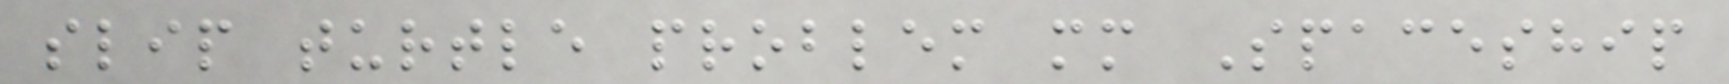slip turtle problem mm Spaceship
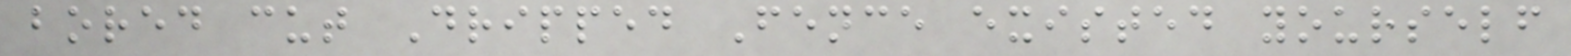bored cut Dripped Fence existed yourself
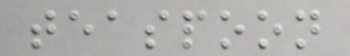teaspoon
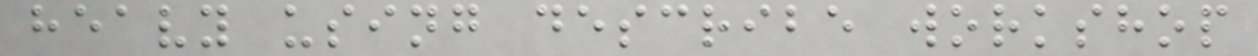heavy using describe workshop
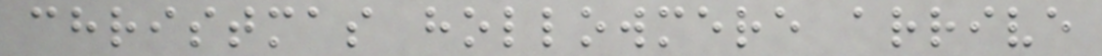christmas hollowmere arrive
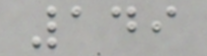149
